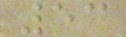53
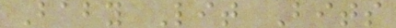Baby Lit Bits
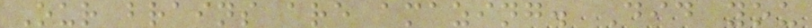Our brains are amazing. Did you
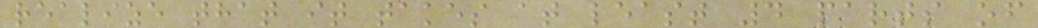realize that it takes at least 4 parts of
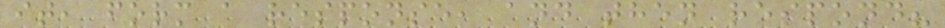it, form a response, and then respond?
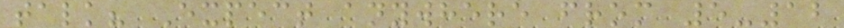talk? Expect anywhere from 5-12
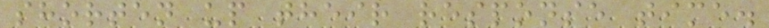shorten up their response time.
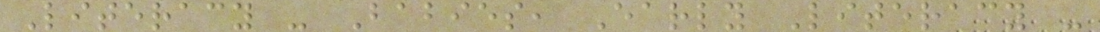Literacy - Babies, Early Literacy -
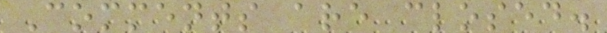Comments are closed.
